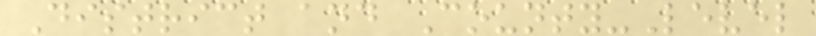District and County-Level
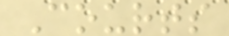Courts
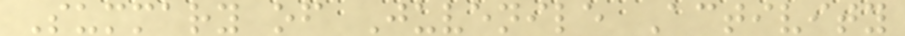Summary of Juvenile Activity
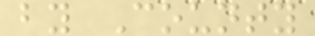by County
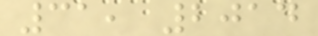31, 2014
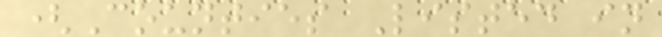(Counties Listed in
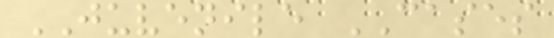JUVENILE CASES
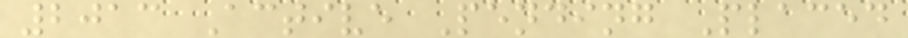2013 Active Pending Placed
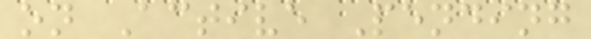on Active Pending
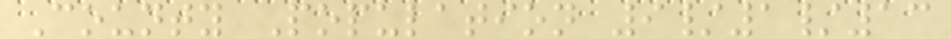County Population 9/1/13
